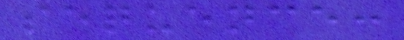sequence:
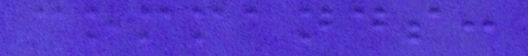commands:
